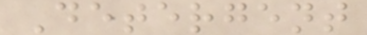Detergent
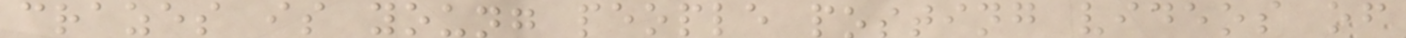crazes is young people posting videos of
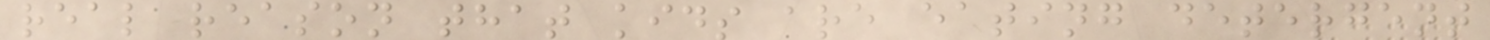real reason that kids are eating detergent
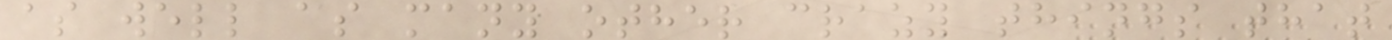as well as many other crazy things that
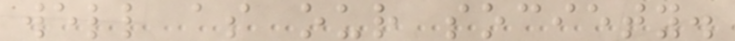well as our society.
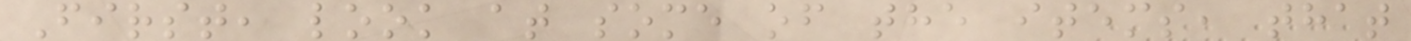First, look at some of the items, that
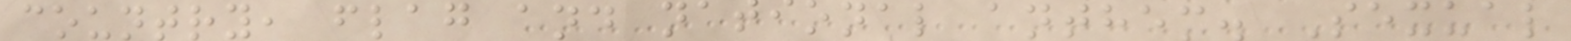country, flag and national anthem. Sexual
